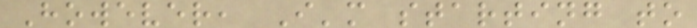However, I'm starting to
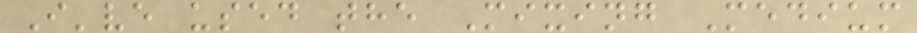I've used the Mixing Medium
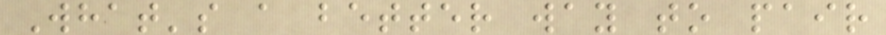What's a better way to pair
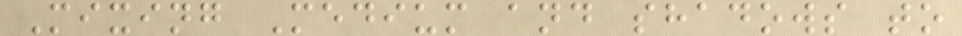Mixing Medium and shadows to
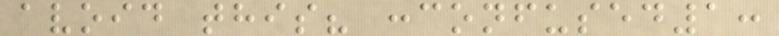avoid this? :confused1:
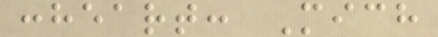:heart: Mich
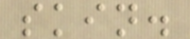skin.
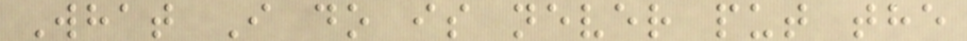What I do is never put the
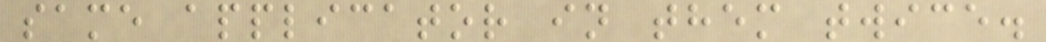same applicator in them twice.
